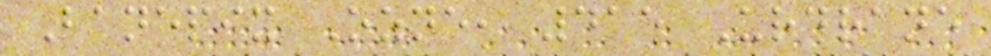Banepix Ozne, 415 Urdrane
